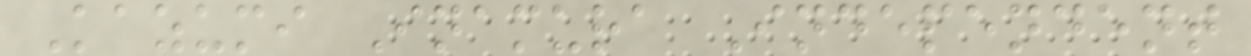Kazumi Inamura Independent
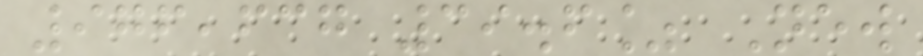976,637 39.6% New
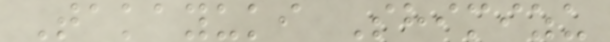Takayuki Shimizu
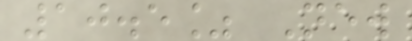10.5% New
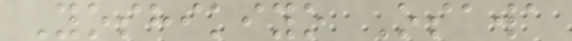Yoshikiyo Osawa
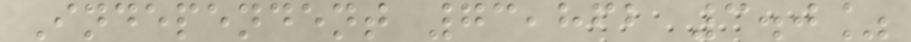Independent 73,862 3.0%
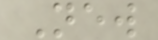New
